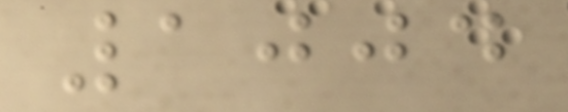1004
